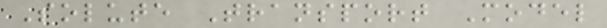Solute Transport Model
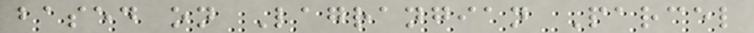based on Lagrangian Parcel
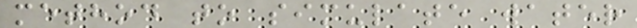method to simulate water
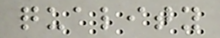quality
